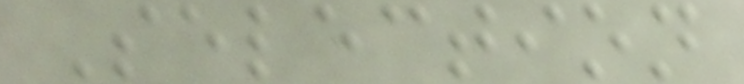Selection
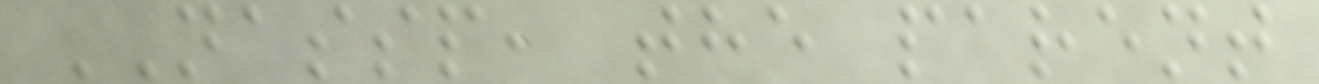NASSP, the parent
